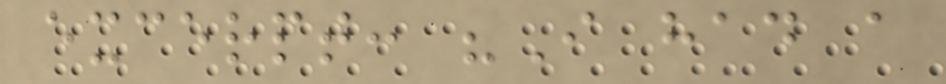excerpt: "I had a
